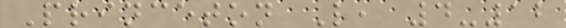Princeton L, 4-12
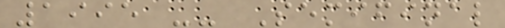1995 -- Semifinal
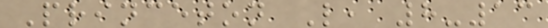Princeton L, 8-13
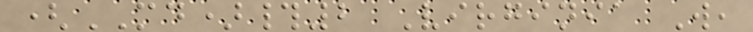(MD)#2 Virginia W,
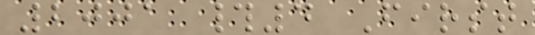2001 #4 First
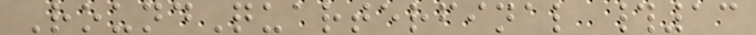RoundQuarterfinal #13
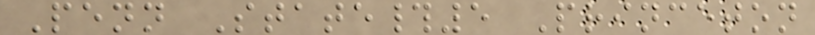Penn State#5 Princeton
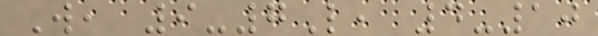W, 9-7L, 4-10
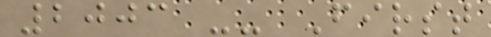2003 -- First
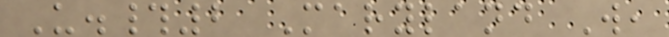U.#2 Maryland W,
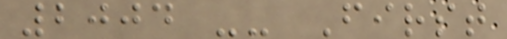2004 -- First
